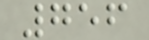756
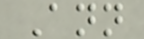Ann
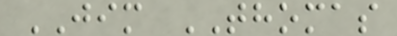JIM THOMAS
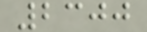2300
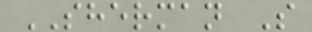SHERMAN S
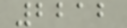2212
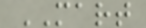MART
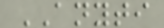ANYTI
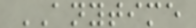ANYTIME
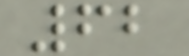62
